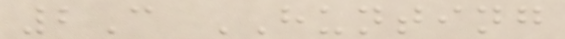2C HUNTING
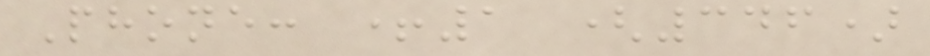Phone: +1 (346)
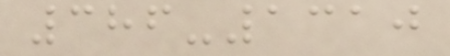386-1310
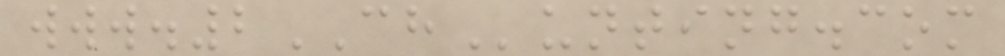www.2CHunting.com
